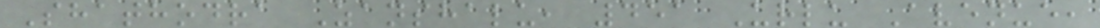Shathodra Zanshalu, 451 Urlu Avenue,
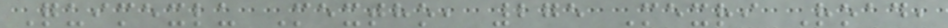Quimexlu Mextho, 275 Mexri Road,
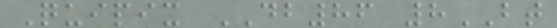Quipix DB86 8BT
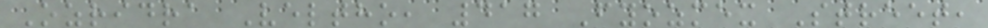Ozridra Veltho, 417 Fyozmex Street,
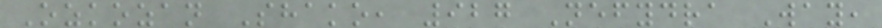Ozkozan Shako, 927 Nefydra Way,
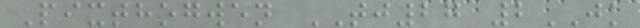Pixthogwen TJ27 2JK
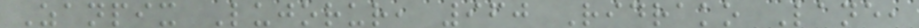Zanpix Lujorur, 960 Ridrako Lane,
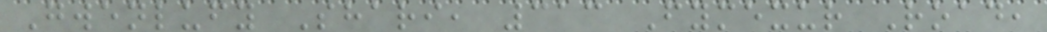Gwenlufy Shari, 313 Fymexur Road,
